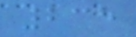235
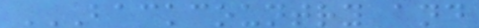BACKCOUNTRY AND
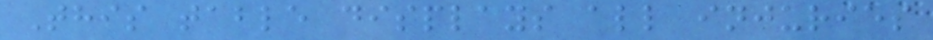This table displays all injuries
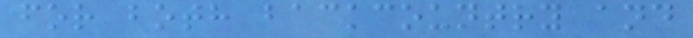for both backcountry and
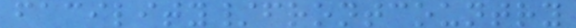facility/frontcountry
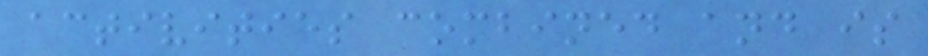activities combined and is
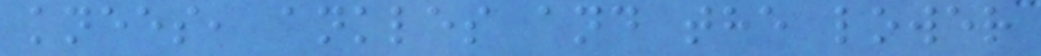knees, ankles and the lower
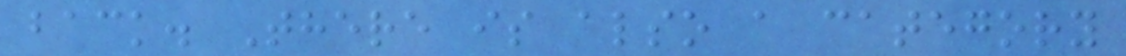back. There is also a category
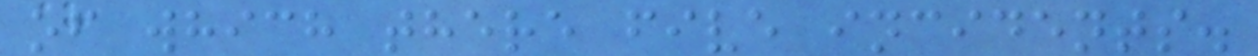of which there five incidents.
